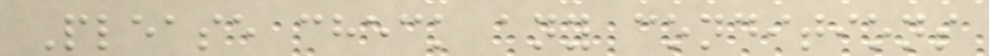Please check any conditions
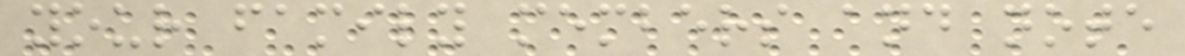your family members and note
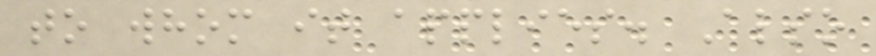to whom it applies. Also
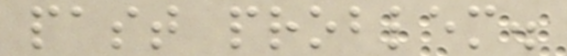past problem.
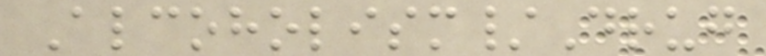Alcoholism/Drug
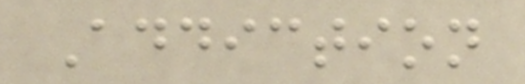Addiction
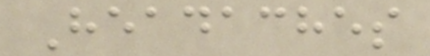Headaches
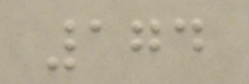174
